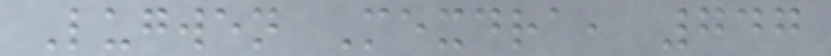Lugwen Mexdra, 747
